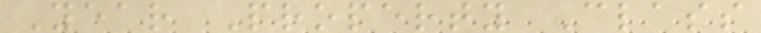Year Property Class
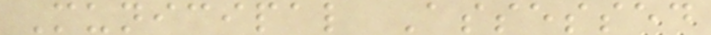Municipal Assessed
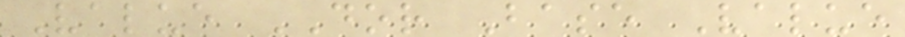Value DOR Base Value
